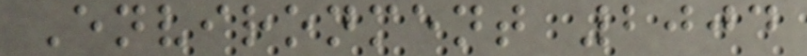Environment 2004
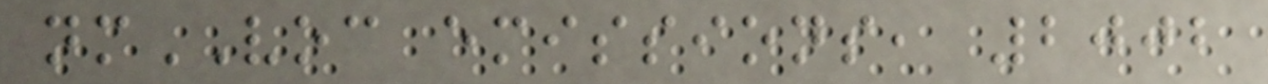nmVOC emissions, 2002
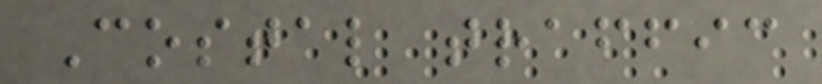Costal traffic
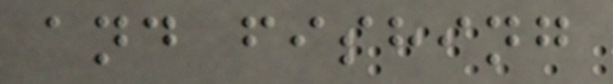and fishing
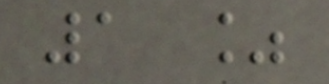1 %
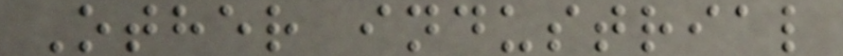Other industrial
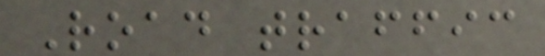Road traffic
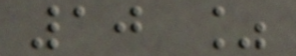10 %
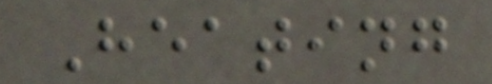Heating
